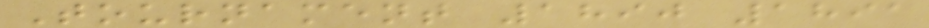Tournament 1890 1891
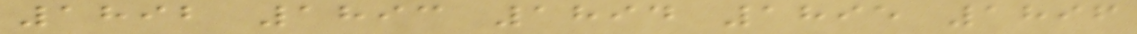1892 1893 1894 1895 1896
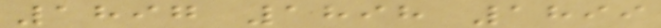1897 1898 1899
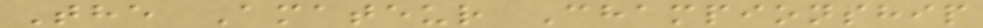The Amateur Championship
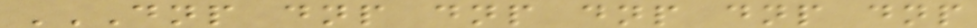DNP DNP DNP DNP DNP DNP
